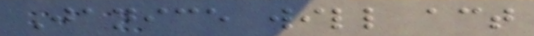Janice will act
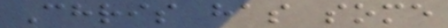Chris has some
